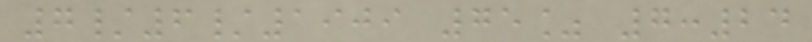7/6/1909 75% 7:24
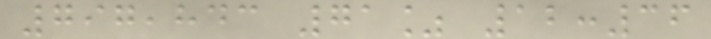797,843 71% 12:36
